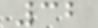32
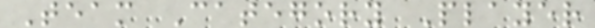Team Category Player
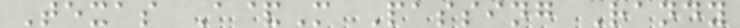Texas A&M Passing Randy
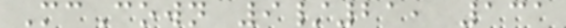McCown 9/21, 131
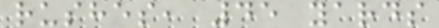rushes, 45 yards
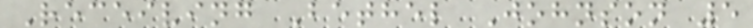Receiving Bethel Johnson 5
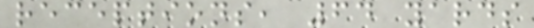receptions, 64 yards
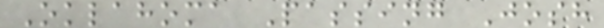Oklahoma Passing Josh
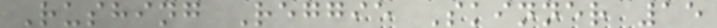Rushing Reggie Skinner 15
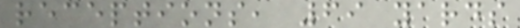receptions, 69 yards
